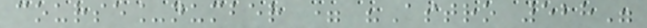course_number = "Astro 528"
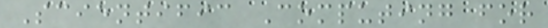Scientific Computing for
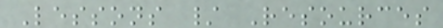Lessons / Resources
